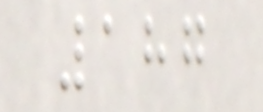187
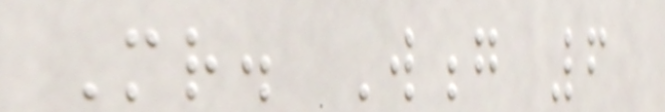Mr. Wong 6
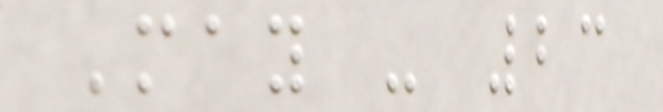May - 23
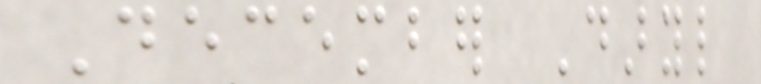December Daryl
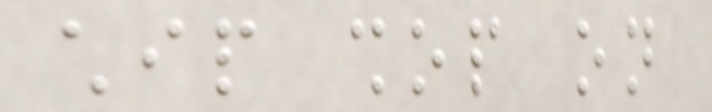chip shop on
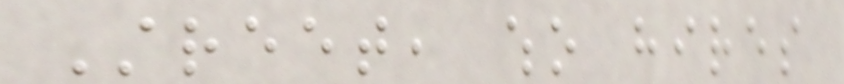Street, who hires
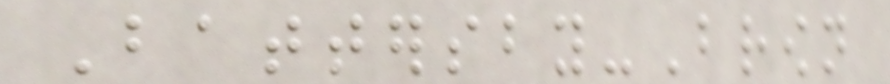Battersby-Brown
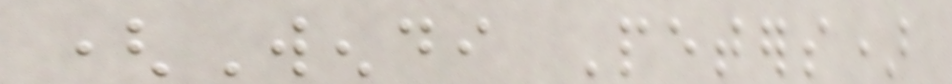(Wendi Peters)
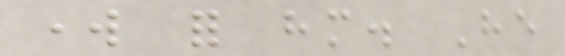work for him. He
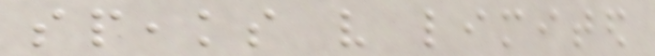speaks very limited
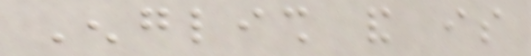English and is
